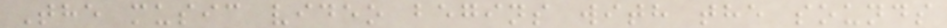The music video begins with the sounds
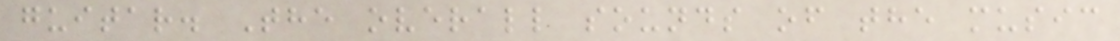guitar. The overall sounds of the music
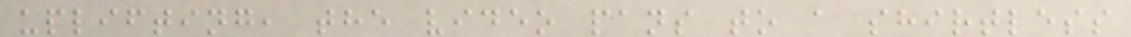uplifting, the video pans to a shirtless
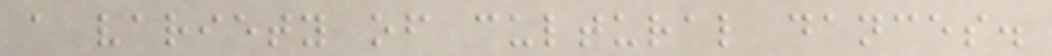a variety of cultural dances.
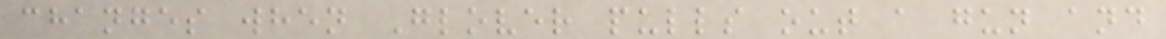changes when Glover pulls out a gun and
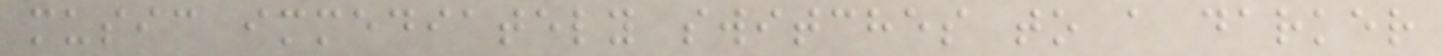music immediately switches to a darker
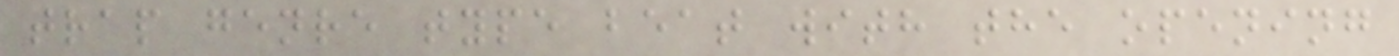trap genre type beat with the opening
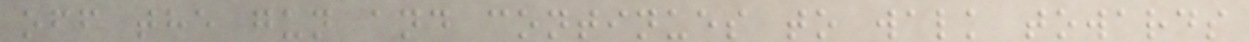off the gun and continues to walk towards
